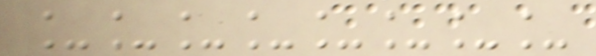________
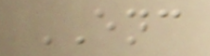ENC
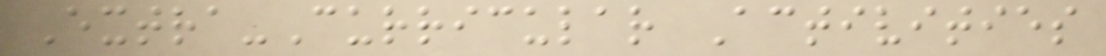Extra-Curricular Activities
